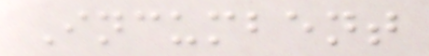Incumbent
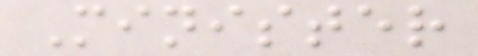Minister
